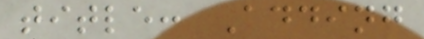title: Adding
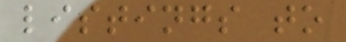listings to
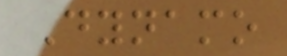Dynamo
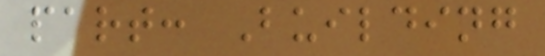part: Building
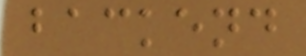backend
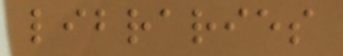libraries
